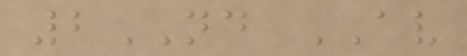2ND AV
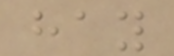hay
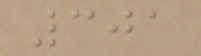301
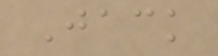Jack
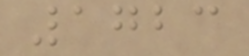1723
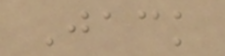Jack
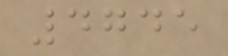4745
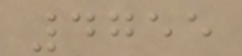4755
